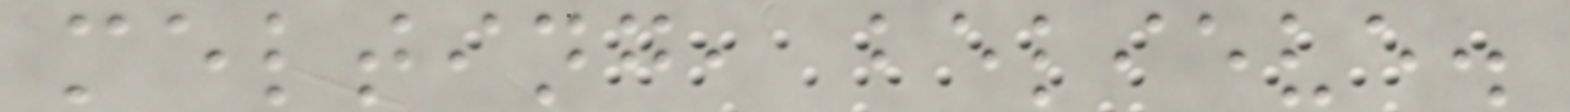melting, believe.
